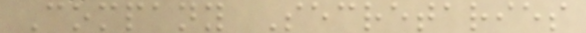Company Secretaries
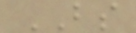BS
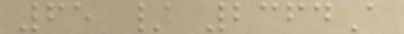65 / 2364A
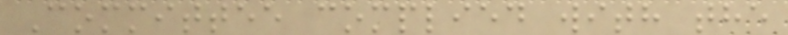Committee complied with the
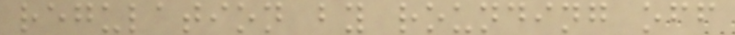regulation by rounding off
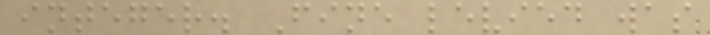integer. Fine levied was
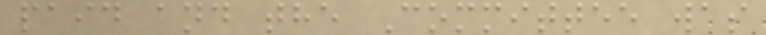paid and the Committee was
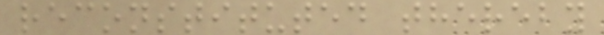reconstituted thereby
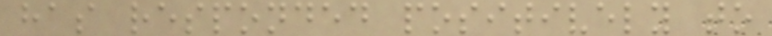has responded positively to
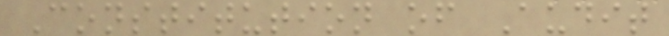Constitution of Audit
